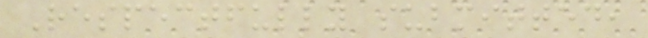Respectfully submitted,
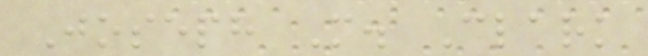Joseph M. Clark
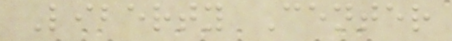Liberty Center
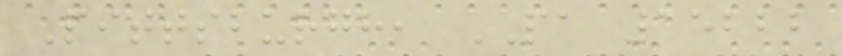Pittsburgh, PA 15222
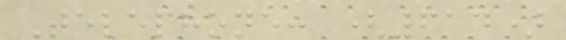Telephone: (614)
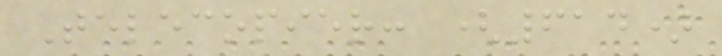Telecopier: (614)
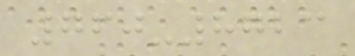760-8723
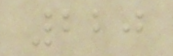220
